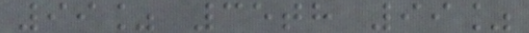99% 35th 99%
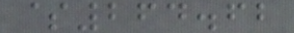$264.62
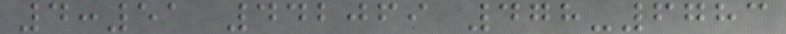4:51 442069 478-6783
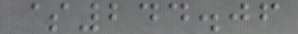$244.06
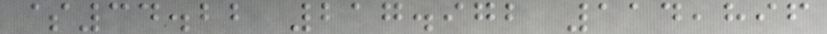$34.22 217.972 114,896
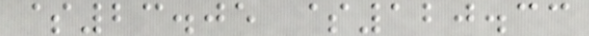$23.05 $120.33
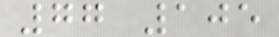77 105
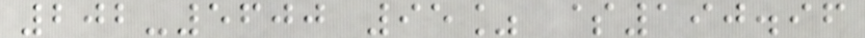202-5600 95% $190.96
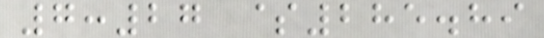7:27 $285.89
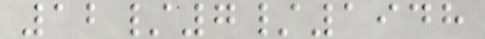12/7/1948
